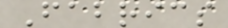Fabrics
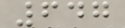647
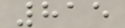815
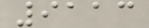9113
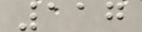117
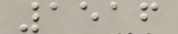1516
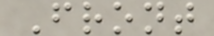Front
